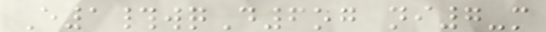E1#wqD6og ni7-m
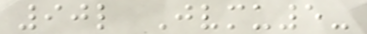90l Jvmu5-
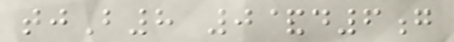tjB8 0&d6g
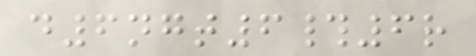d6ngt6#6r
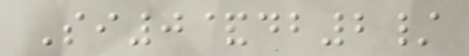Si0&db2/
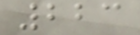223
